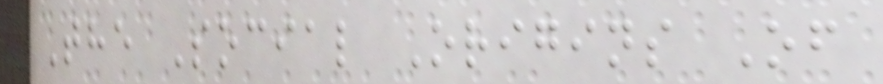The Social Origins Of
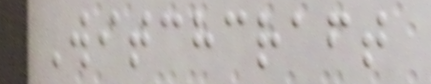Witchcraft
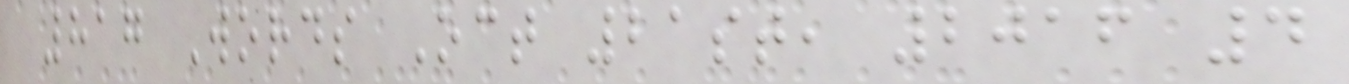817 Words Oct 21st, 2016 4
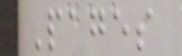Pages
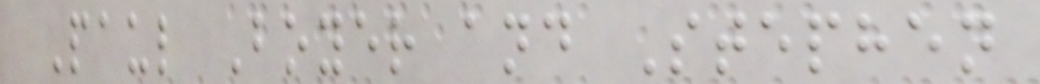Paul Boyer and Stephen
